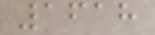1618
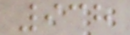938
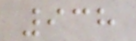938
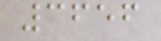3656
